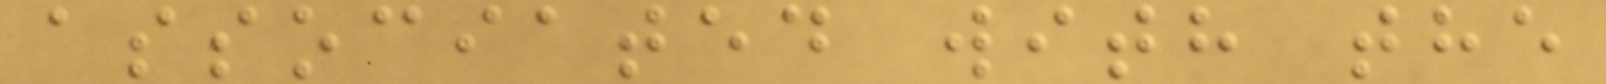associated with the
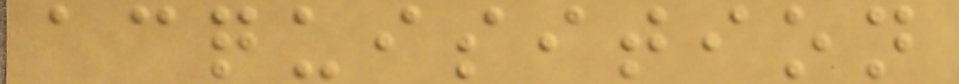acquisition
